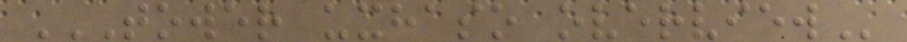TOWER UXHASO OVERVIEW
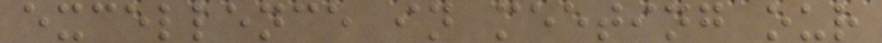excellence in meeting our
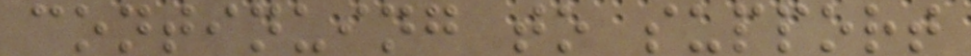continuing to support
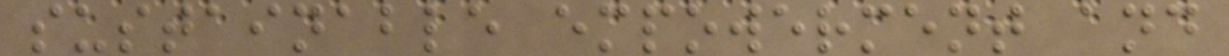sustainable empowerment and
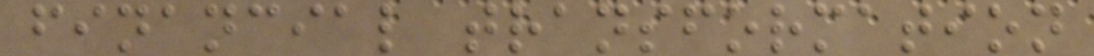financial transformation
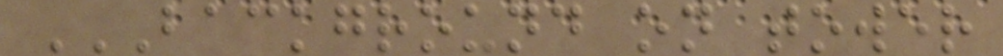BACKGROUND ON TOWER
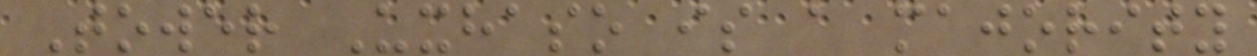Tower Uxhaso is a majority
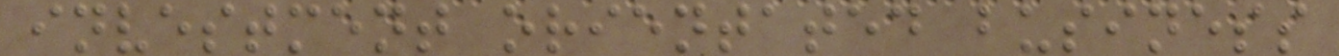investment orientated business
